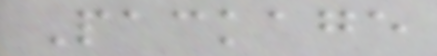Package
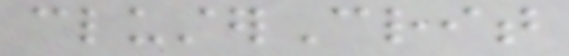clusterCrit
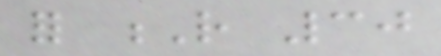for R 30
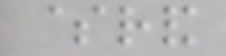$rand
